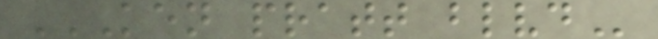KEN PRATT BLVD
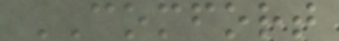COMFORT
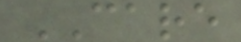CARE
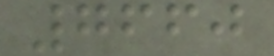7660
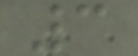3
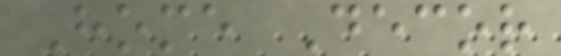Home Decor
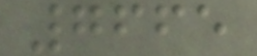7665
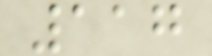117
